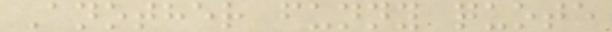Another funny quote
